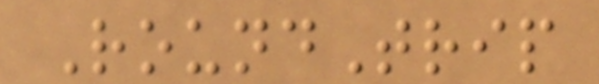RoundTrip
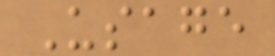Usage
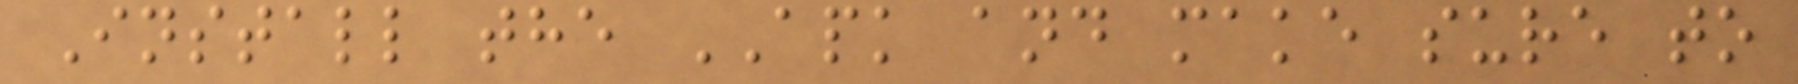Install the APK and make sure to
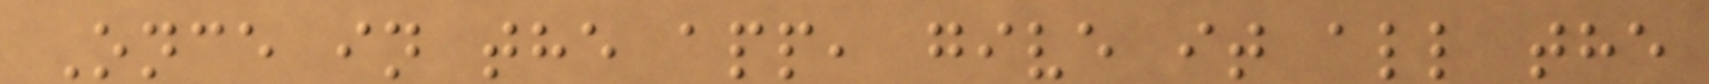Once in the app, give it all the
